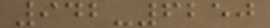942-6250
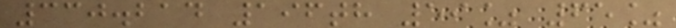330.214 196th 59% 65%
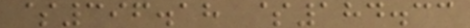$396.18 $184.33
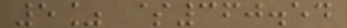5% $360.54
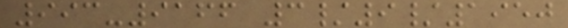993-9166 3/9/1950
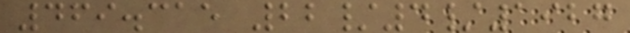469.315 22/4/1927
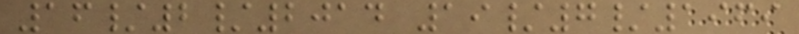16/2/2014 19/7/1969
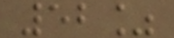52%
